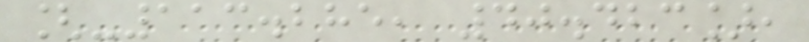[-113.285, 40.423],
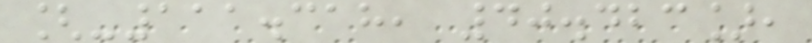[-111.318, 40.423],
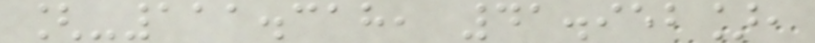[-111.318, 41.952],
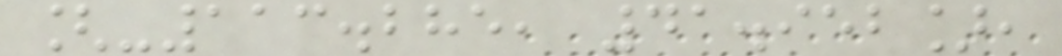[-113.285, 41.952],
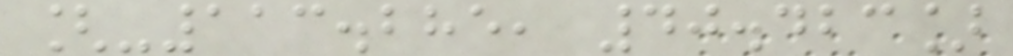[-113.285, 40.423]
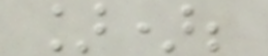]);
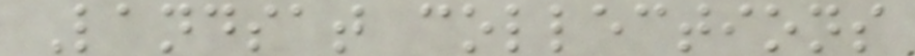Landsat collections
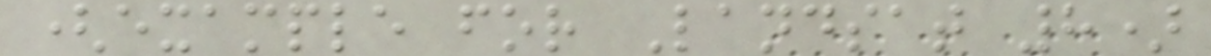(example for Landsat 8)
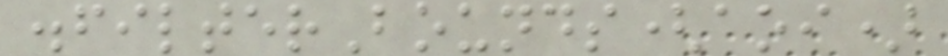.filterBounds(aoi)
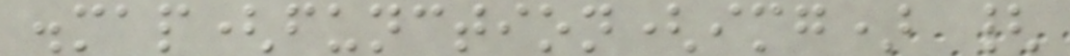.map(function(img) {
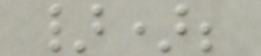});
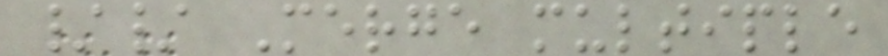// Merge multiple
